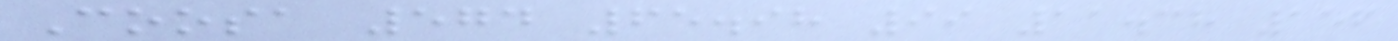Coosa 574 65.98 99 11.38 156
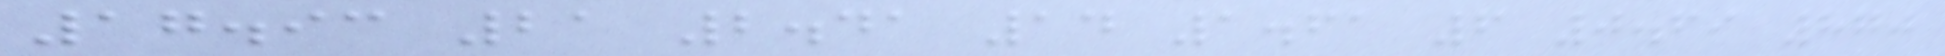17.93 21 2.41 14 1.61 6 0.69 870
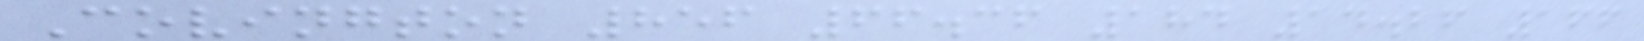Covington 856 66.36 184 14.26 166
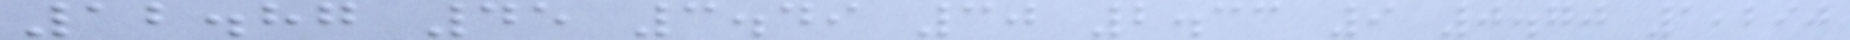12.87 45 3.49 30 2.33 9 0.70 1,290
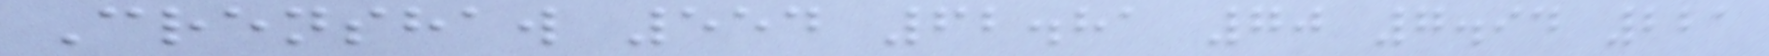Crenshaw 554 62.81 70 7.94 221
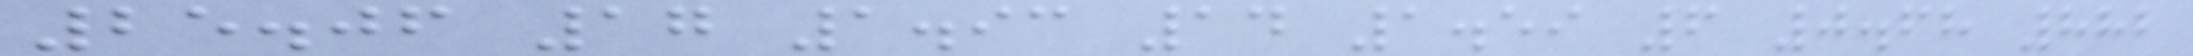25.06 17 1.93 14 1.59 6 0.68 882
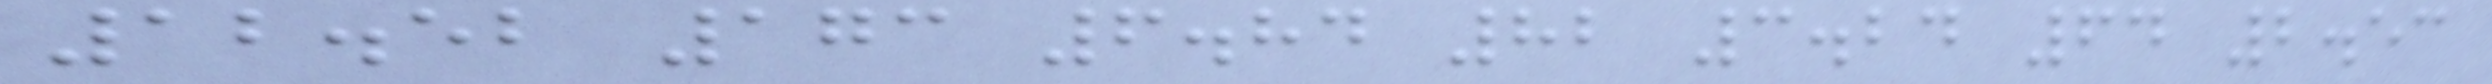12.52 173 6.84 82 3.24 64 2.53
